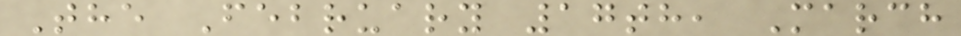The February 17th, March
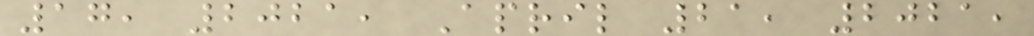17, 2021, April 21, 2021,
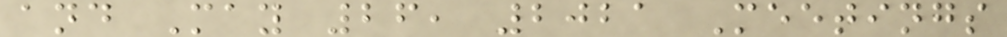and May 26, 2021 Meetings
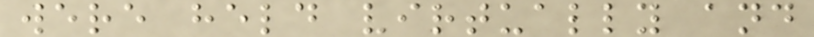were held virtually and
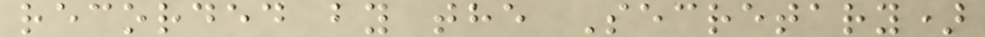recorded by the Secretary)
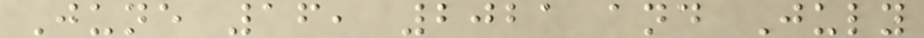June 16, 2021 and July
